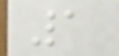1
